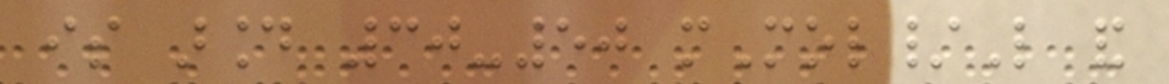is around 30-50 mMol/L and
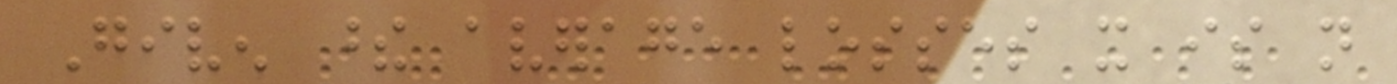Given these average losses it is not
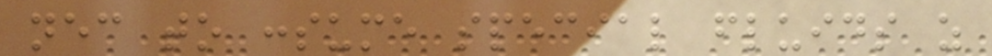necessary to consume special fluids as
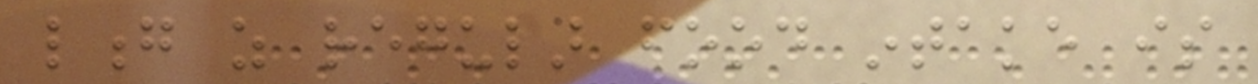long as regular food intake is
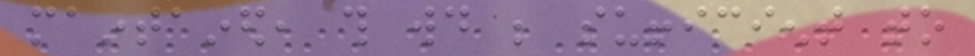maintained, this would be sufficient to
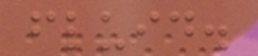fluid.
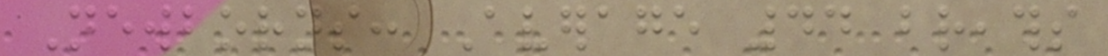Newborns: Average 44 breaths
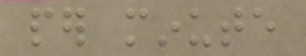per minute
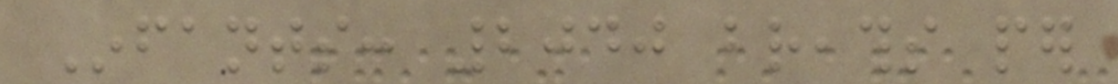Infants: 2040 breaths per
